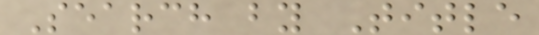Search by Title
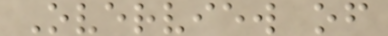Overview of
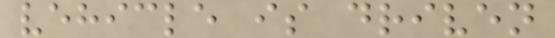vehicle is driven
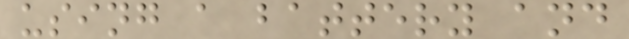using a battery and
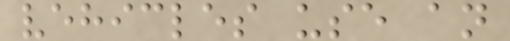vehicles use an
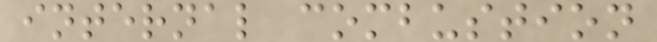internal combustion
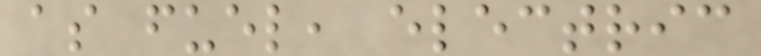as fuel, electric
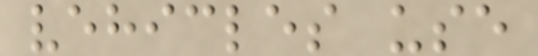vehicles use
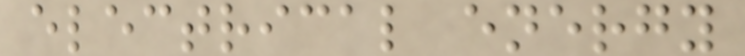electrical energy
